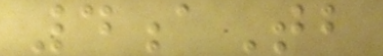4aTb
